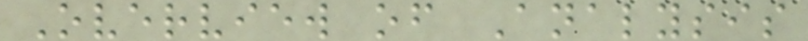Overview of Analysis
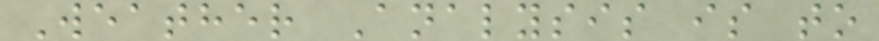Weather Analysis is to
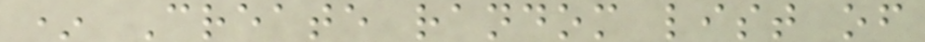* Create random list of
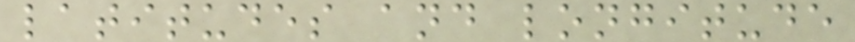latitudes and longitude
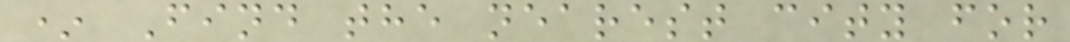* Find the nearest city for
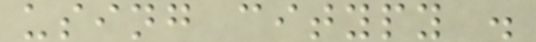using citypy .
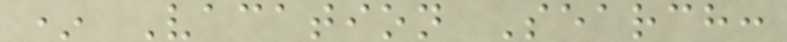* Vacation Search:
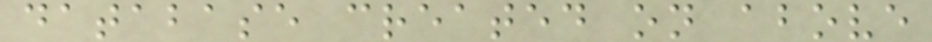database created on above
